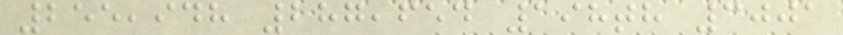255,948 287,654 198th 3001
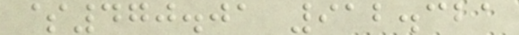$470.01 912.321
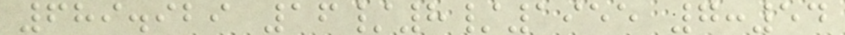689.929 16/8/1955 7:54
